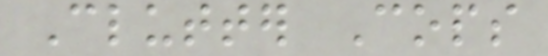Clutter Cops
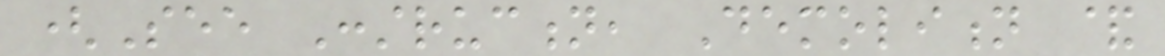(See Construction, Demolition &
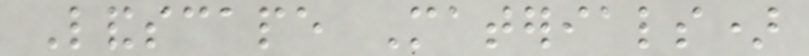Landscape Materials)
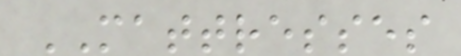MATTRESSES
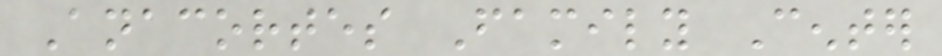Anacortes Family Center
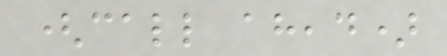(call ahead)
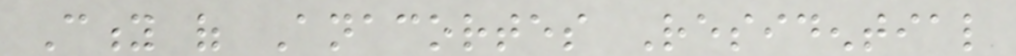City of Anacortes Residential
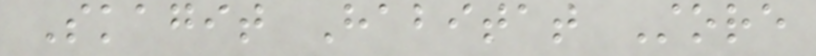Skagit Habitat Store
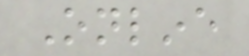Online
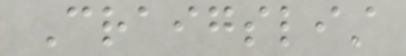Craigslist
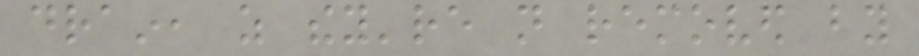drain, as they're not removed by
